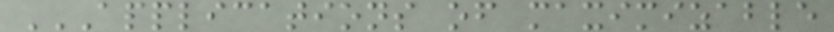APPLICATIONS OF MAXIMIZABLE
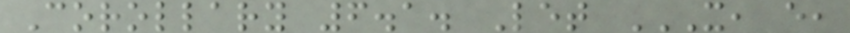Corollary 6.1. Let X, E,
